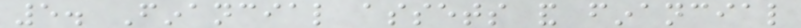5. Financial assets and financial
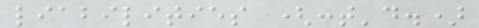liabilities (cont'd.)
